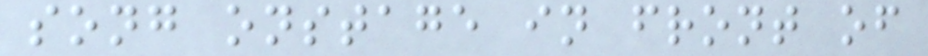song onstage in front of
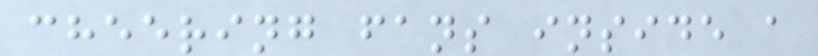cheering fans inside a
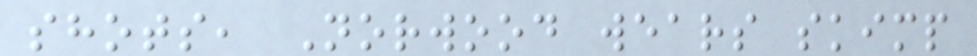shots, Norwood wears skimp
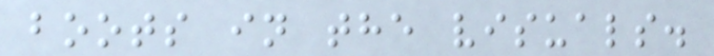boots in the visuals.
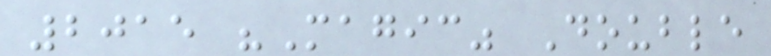2015 "Magic" Double
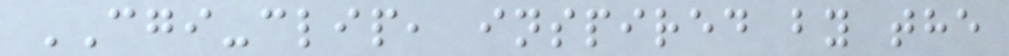CGI-clip, inspired by the
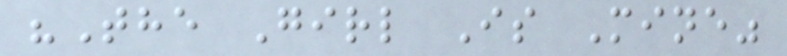"The Girl Is Mine"
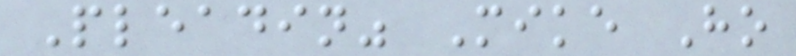Pleadin" Mike Ho
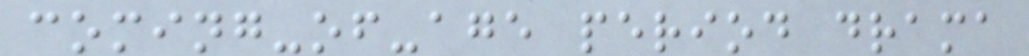coming-of-age period drama
